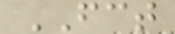FCT
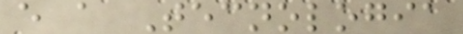e a Tecnologia
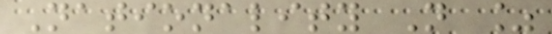Nationality N %
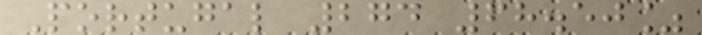Portugal 274 68.50%
